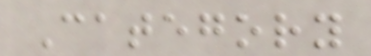Category
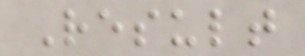Result
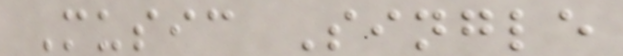Music Single
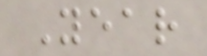Year
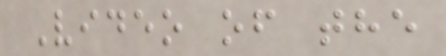Video of the
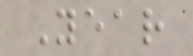Year
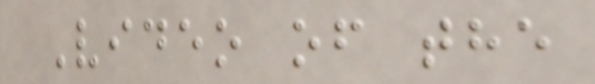Video of the
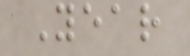Year
